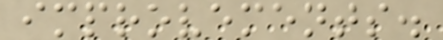improvements.
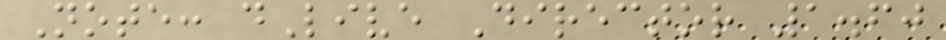Note: dLive Director 1.60
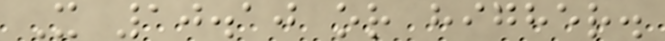X 10.10 or higher.
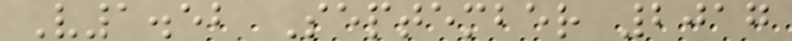V1.52 September 2017
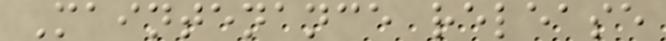Maintenance release
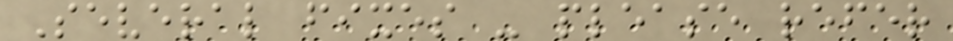Several fixes - please refer
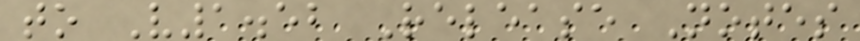to V1.52 Release Notes
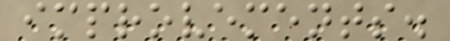improvements.
